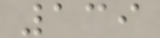139
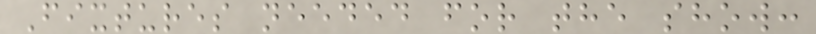Fixtures needed for the show:
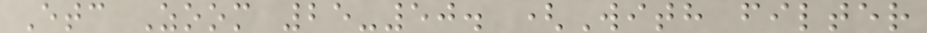Etc Zoom 25-50. (With filter
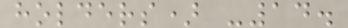holders) -14.
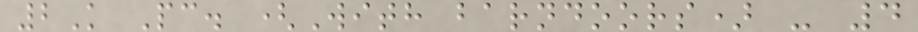2K Pc. (With barndoors) - 4
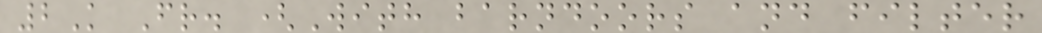2K Fr. (With barndoors and filter
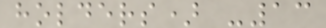holders) -13
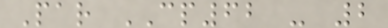Par CP62 - 2
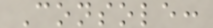Console:
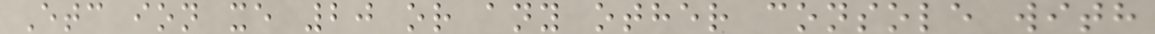Etc ion xe 20 or any other console with
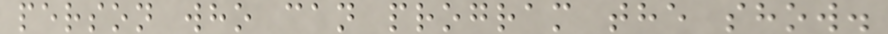person who can program the show.
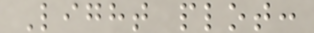Light plot:
